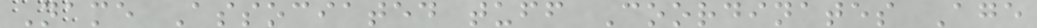Name Associated tuff Coordinates Age
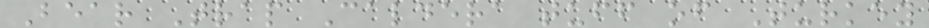Bear Trap Caldera tuff of Turkey
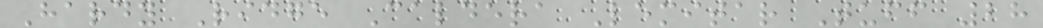Hardy Ridge Caldera Lemitar Tuff 28
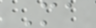Ma
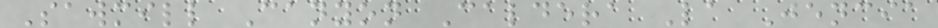Sawmill Canyon Caldera La Jencia
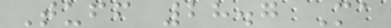Tuff 28.7 Ma
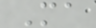Ma
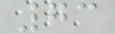73
